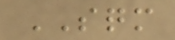SQM
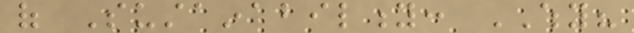of Sustainability: WHY?
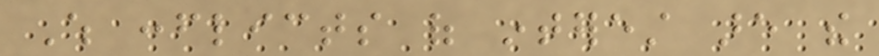Which conflicts of interest are the
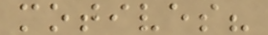motives?
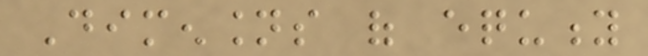Dimensions of equity
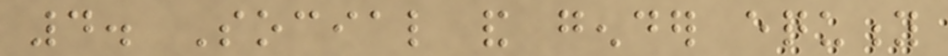4. Social and gender equity
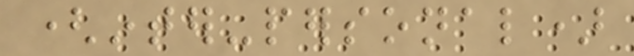(inter-personal)
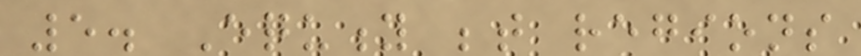5. Equity between regions
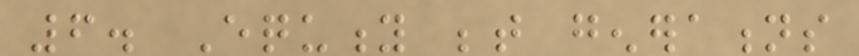6. Equity between generations
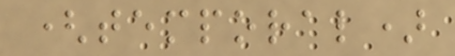(temporal)
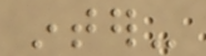inter-
